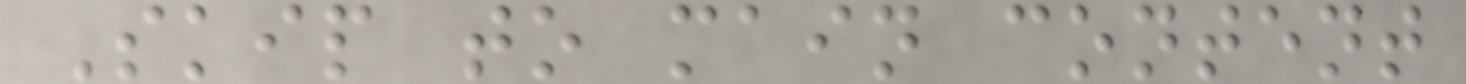Skip to main content
